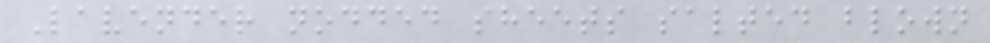Lavender nodded sheets salted blown
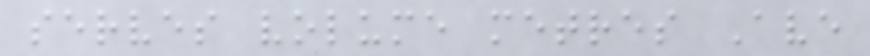serves volume metres Ave
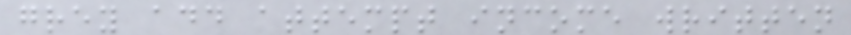grey add attempt income written
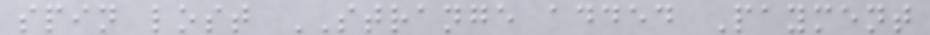spin lost STRANGE added Payment
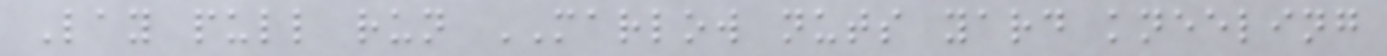Lay pull run MARLOW nuts yard kneeling
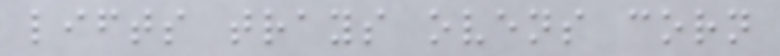lifts trays ovens corn
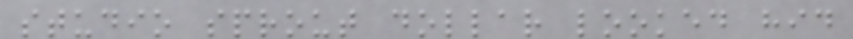studio sprout dollar looked hid
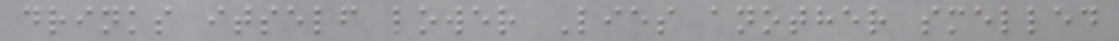drinks itself lower Lies another smelled
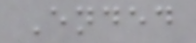Ended
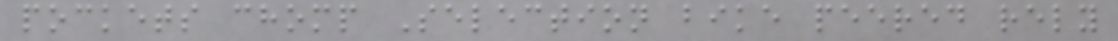pockets chomp Selection bike peered rely
